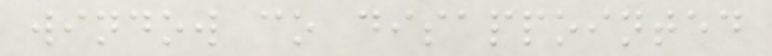window co disappointed
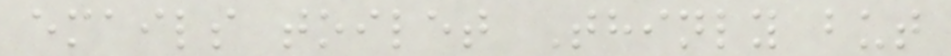emails toilet Thinly but
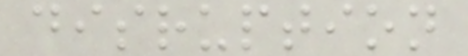disruption
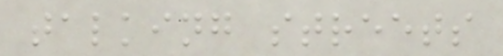talking streets
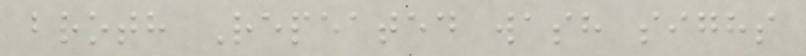broth Repeated wash sighs
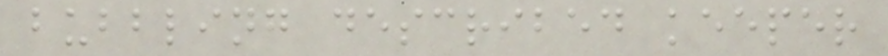bubbling described keeper
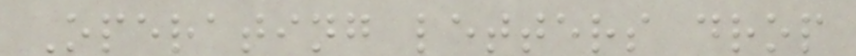Operating letters drop
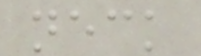neck
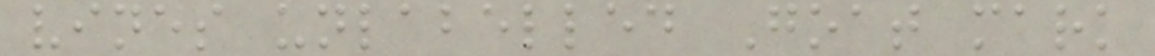vines unlabelled Goat mark
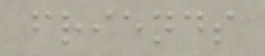friends
